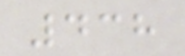438
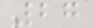27
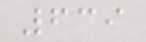639
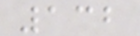132
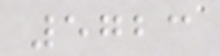5723
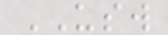USW
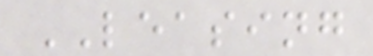LEASING
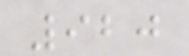920
